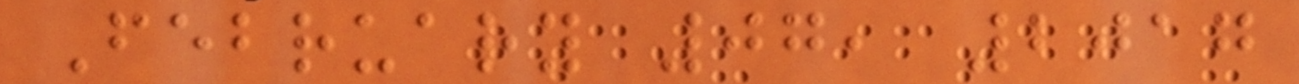February 07, 2017
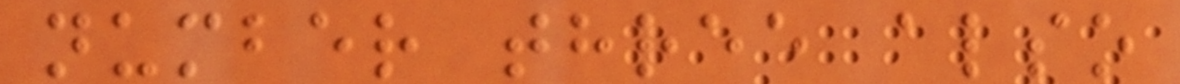number three also
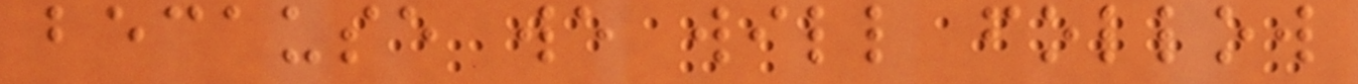because we will follow
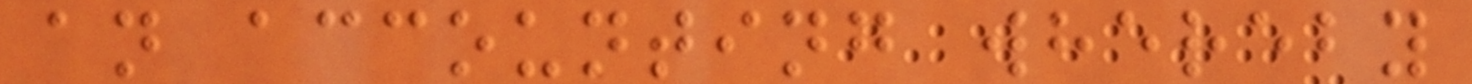an accounting whereby
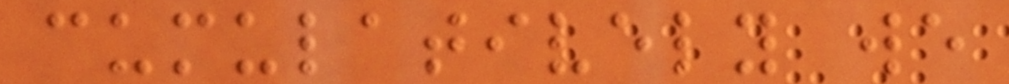cumulatively we
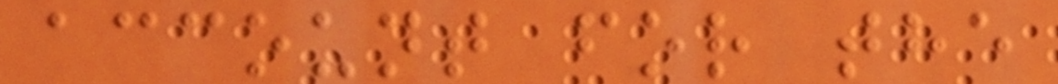account for the
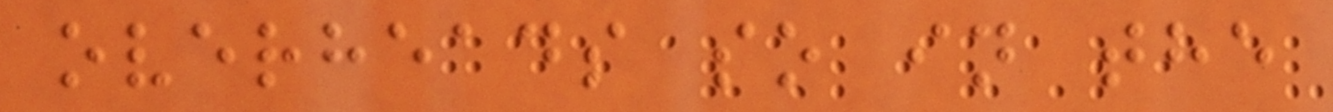overheads so in the
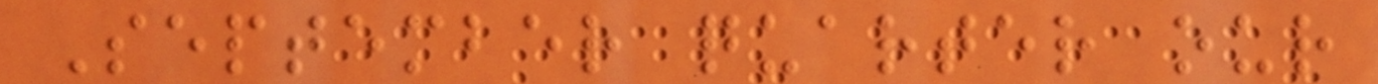September quarter our
